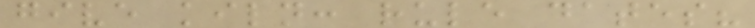give kiln: rule dates?
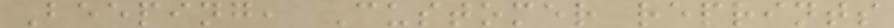Beeping, Customer reprints
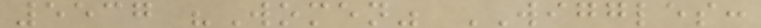5537 "Women" WIGGLES:
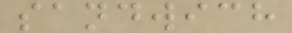sandwich
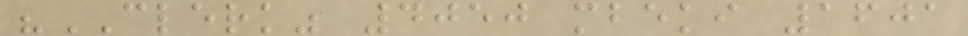"CLERK" 4050 mbeki 1601
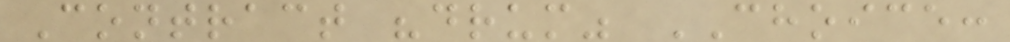Contract "drum" CHOICE:
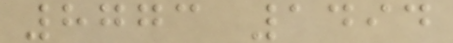8773 1494
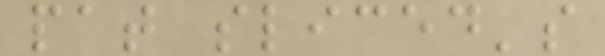pat sliced's
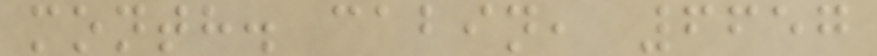month. cabin, 6657
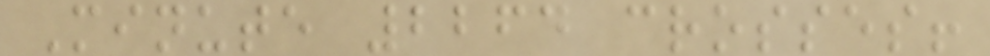Minute 2264 crosses!
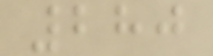280
